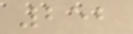252
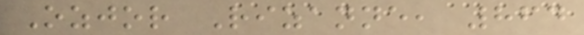Ozjor Rizanne, 864
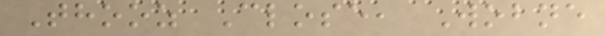Thooz Close, Wobne
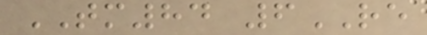TM84 6RE
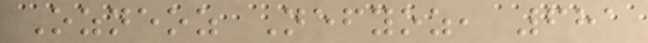Ozneoz Nefyoz, 681
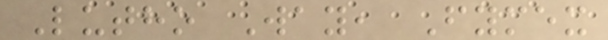Lutho Way, Fymex
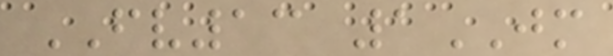FV13 1JM
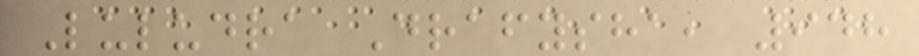Luludra Drafysha, 948
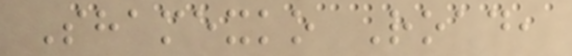Shamexko Road,
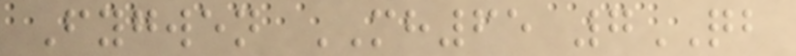Fygwen MH65 7QB
